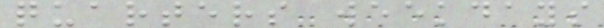quarters weekdays
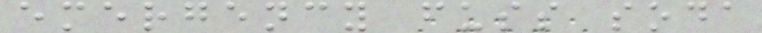emergency fuss soda
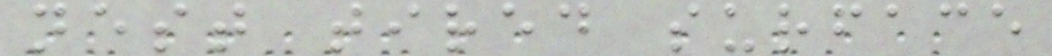nest tired surface
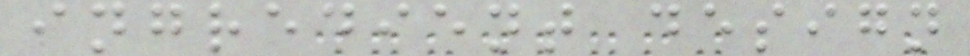ingredient design
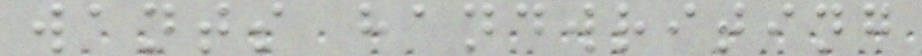wants handwriting
